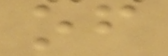of
